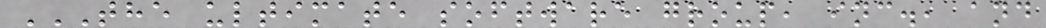THE ULTIMATE SOFTWARE GROUP, INC., AND
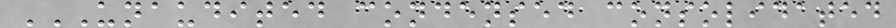UNAUDITED CONDENSED CONSOLIDATED
